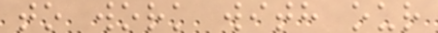to work with our
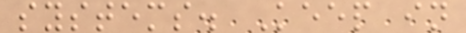systems. Keep in
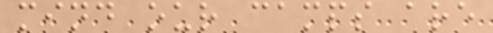mind our camps are
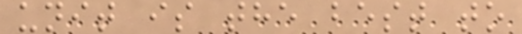unit is the best to
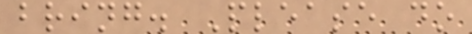bring. Please do
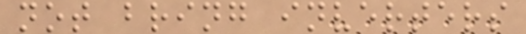not bring inverters
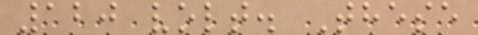120 volt. These
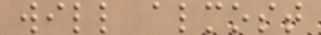will almost
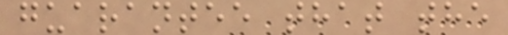guarantee that the
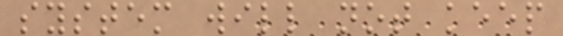system will not keep
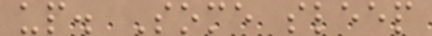up. Some sleep
